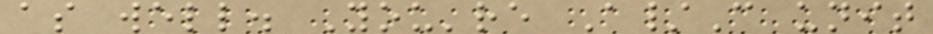as well. You're A/C unit
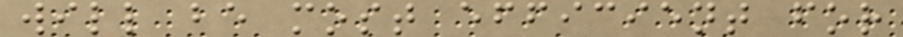will be most efficient for
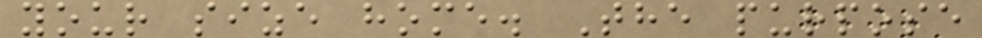your size home. The purpose
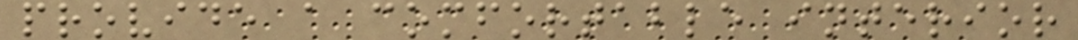provide a comfortable interior
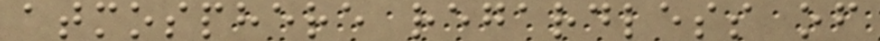atmosphere regardless of
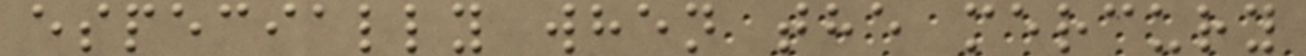especially when the mercury
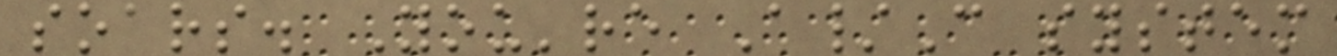soars. You're A/C system
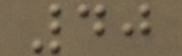40
